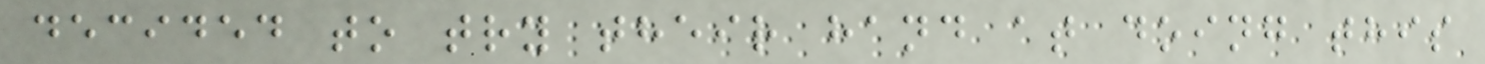decided to try their hand at doing this
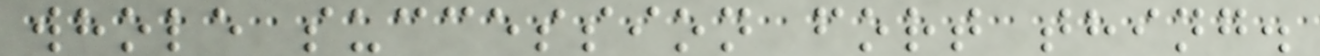whole succession fort thing.
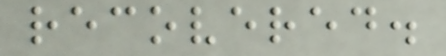recovered.
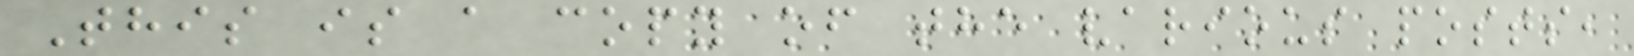This is a copy of the various posts,
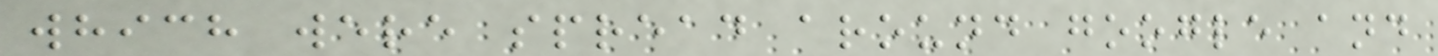which were spread around google and
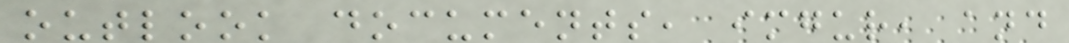outlook documents, imgur, and
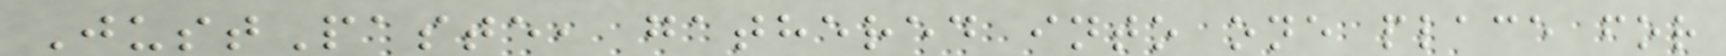JustPaste, gathered into one place for
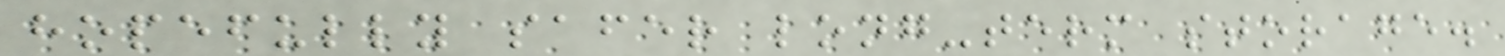hopefully safer long-term storage.
